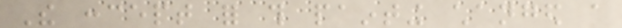The concept for this painting changed a
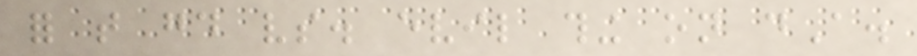for that good vs. evil thing on dA.
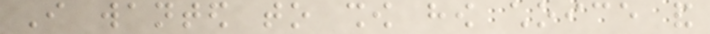I wanted to show how choice and
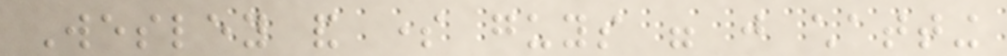Wesley and some guys were just chatting
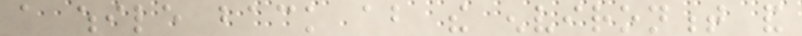a while back about the environment and
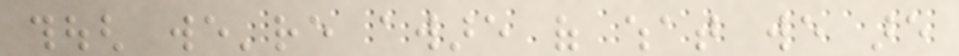though we're aware of what we are
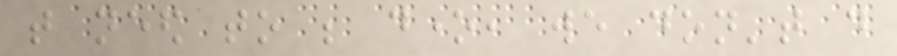that need to be done, we don't do
